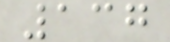137
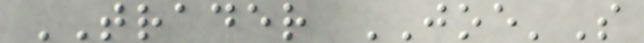TRADER JOE'S
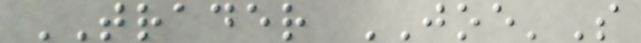TRADER JOE'S
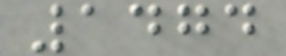1474
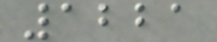1221
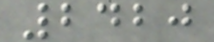2420
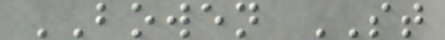BOWEN ST
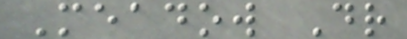Meadow Dr
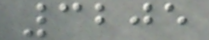3205
